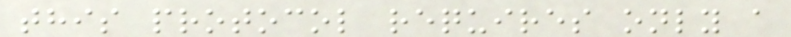this protocol requires only a
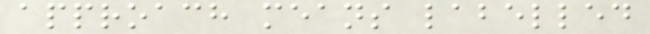approach means labelled
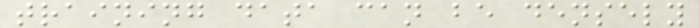training data can be densely
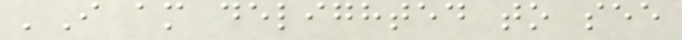'I am delighted to see
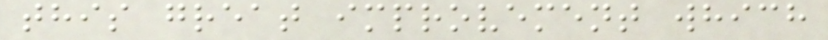this great improvement which
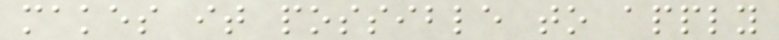makes it possible to apply
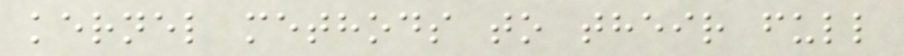kernel methods to their full
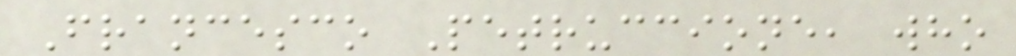Francesco Petruccione, who
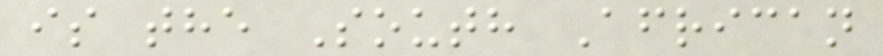is the South African
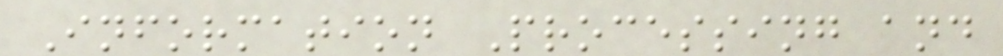Information Processing and
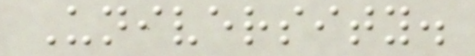University.
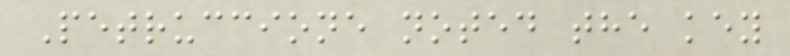Petruccione noted the key
